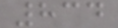834
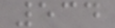534
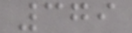379
